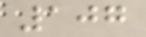107
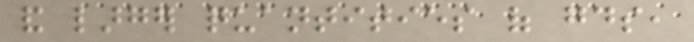and larger quantities of goods,
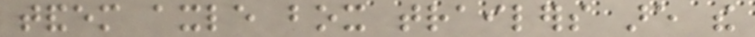tandem axle box trailers are the
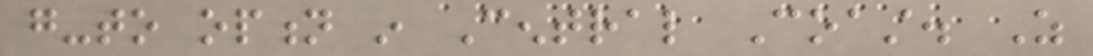go-to option in Central Coast. As
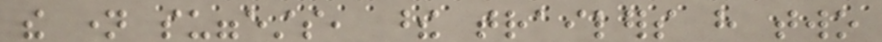the name suggests, these trailers have two
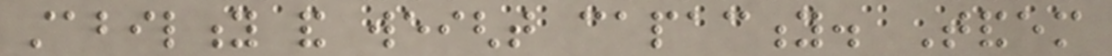stability and weight capacity. Tandem
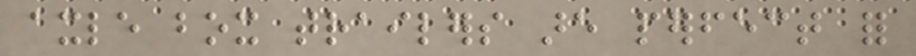axle box trailers are perfect for
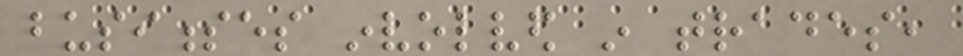businesses involved in trades,
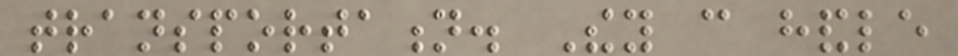transportation. They can handle
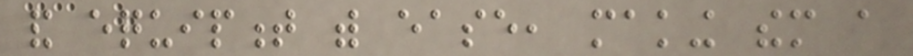and equipment with ease, making them a
